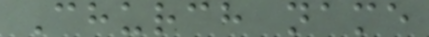Church name
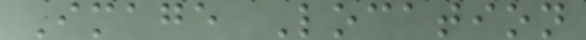Image Location
